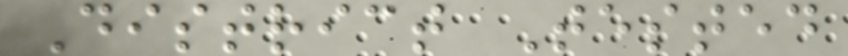District Tested
